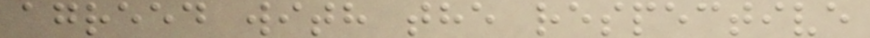agreed with the respective
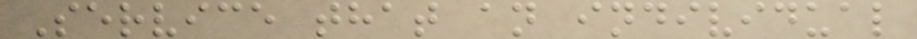Service that an individual
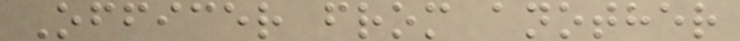Officer from another
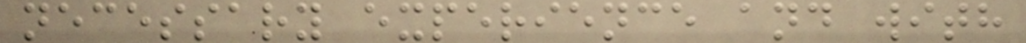necessary experience and with
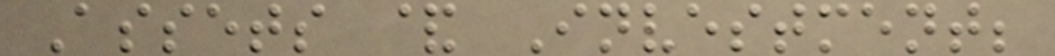Assets & Investment;
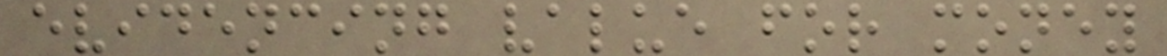evidencing value for money
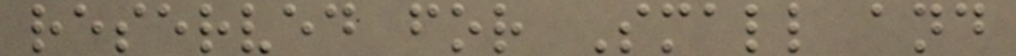reserved for Small and
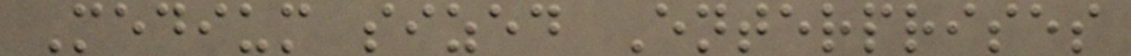Medium sized Enterprises
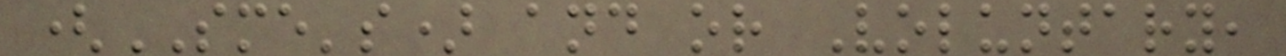(SME's) and or Voluntary,
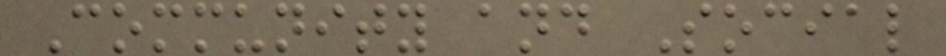Community and Social
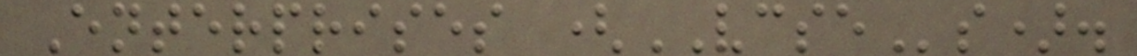Enterprises (VCSEs).
